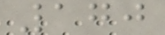170
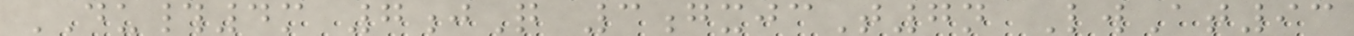DU#4m 7jQ 3gxjcT7n LwAt93
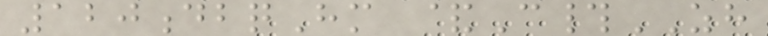120dbqHm &C#ZH
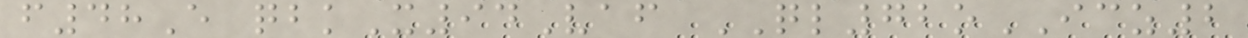f48E qbkX94Vaf QL72oICZ2
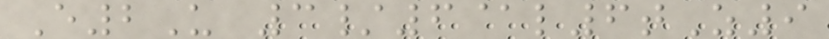E2U 3/6@l6tZ9
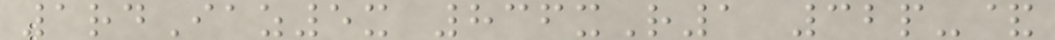1rdIaz5x 836xR1 32p-&
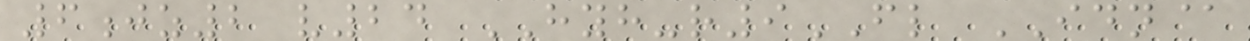6jz2 v24 HYH-r9FL IDN@
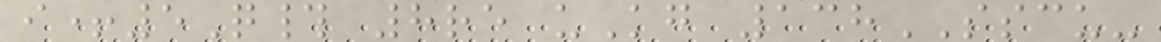i+5Q# 8re uKg 138SSCU-
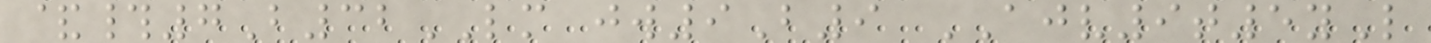&#7B32LM jw9B9 AJV9t5yL
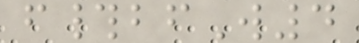f#bfW4
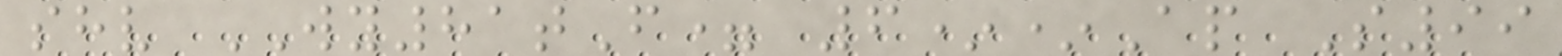shv WY81tF= 6**Ap S99
